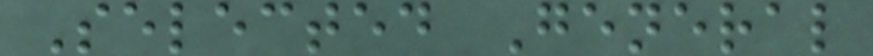Selected General
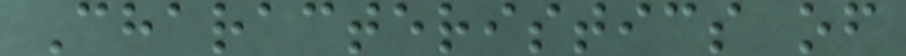Characteristics of
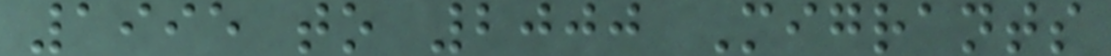1995 to 2000 Migrants
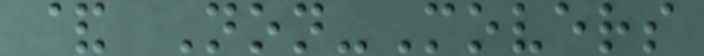& Non-Movers
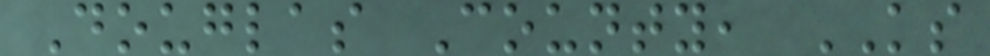Douglas County, KS
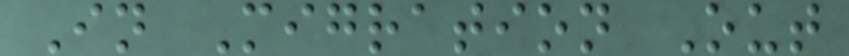In Migration Out
